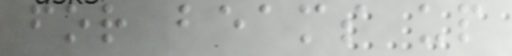for beams up
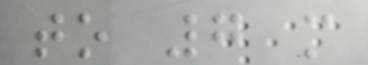to 7 m
